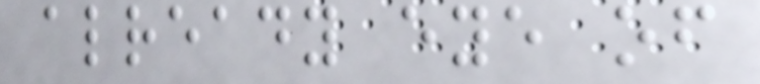already eye of
